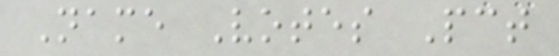Name Votes Pct
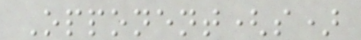Opponent(s)
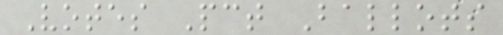Votes Pct Ballots
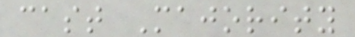cast Majority
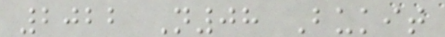2022 N08 Bukit
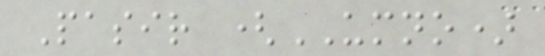Pasir (UMNO)
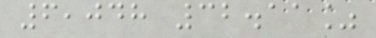6,048 32.11%
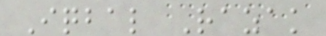Iqbal Razak
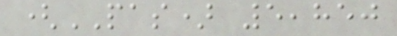(PAS) 5,850
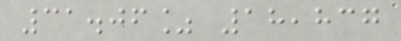31.06% 18,837
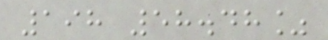198 58.48%
